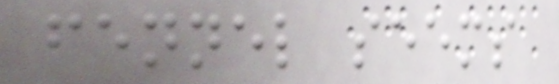fennel seems
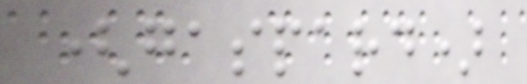(gaspard)
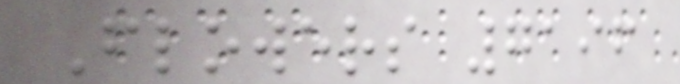Flowers 7196
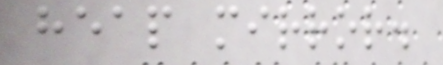heap mirror.
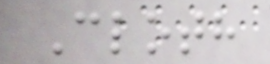Cloth
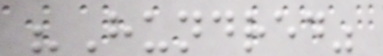"Hundred"
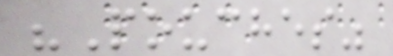"Pouches"
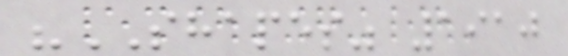"SHAPES" 1910
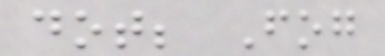dot; Fog
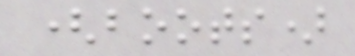(boots)
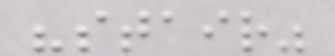"stair"
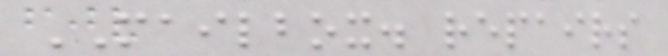MAILBOX. repairs
